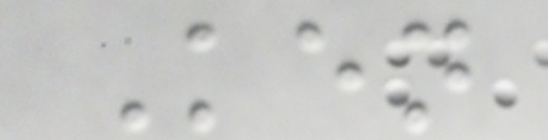Ken
